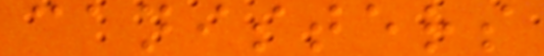canisters
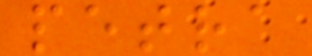petra
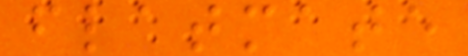flatmate
